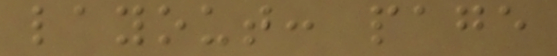layout: page
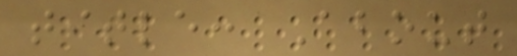title: About
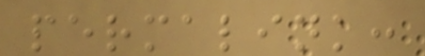permalink:
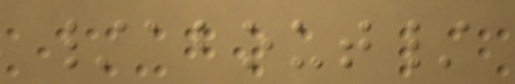/about/
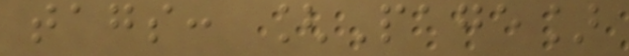tags: [Page]
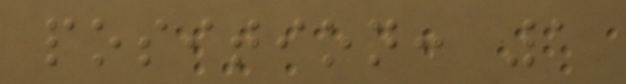position: 1
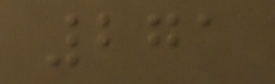271
